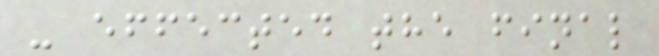- effected the final
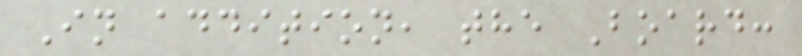In addition, the Board:
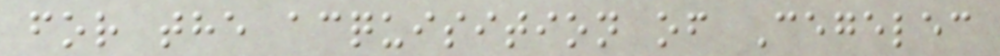for the acquisition of Cegelec
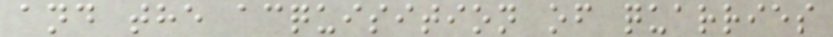and the acquisition of quarries
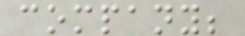company;
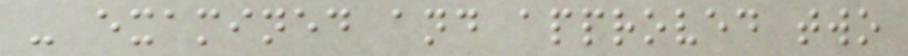- examined and approved two
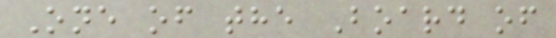One of the Board of
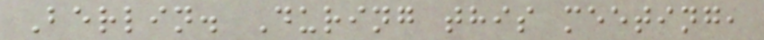Berlin. During this meeting,
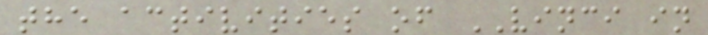the activities of VINCI in
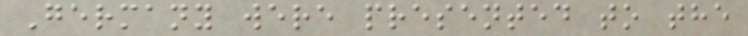Germany were presented to the
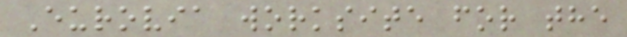Eurovia worksite for the
